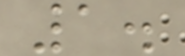1.
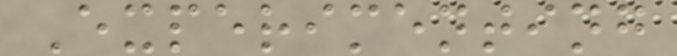Experimenting
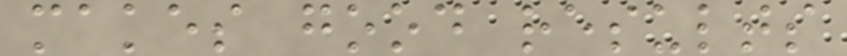makes good results
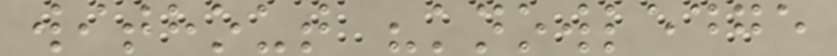without "knowledge
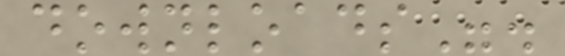downloads".
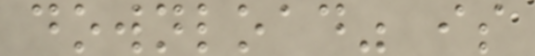download" is
